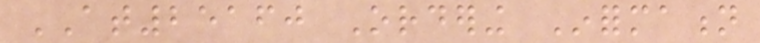AT25160 Ordering Information
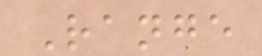Range
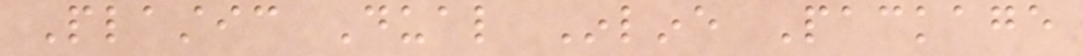Plastic Dual Inline Package
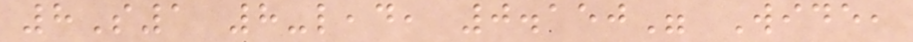8S1 8-lead, 0.150" Wide,
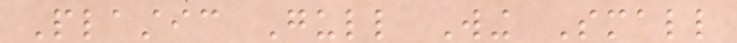Plastic Gull Wing Small
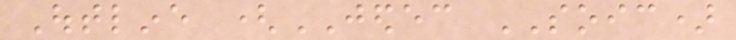Outline (JEDEC SOIC)
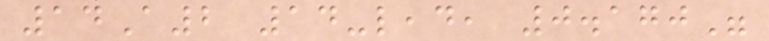14A2 14-lead, 0.170"
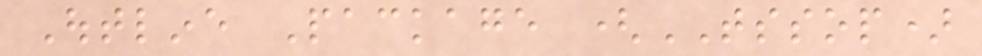Outline Package (TSSOP)
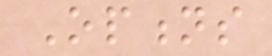Options
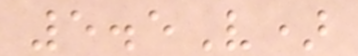5.5V)
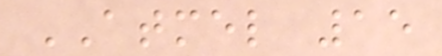ATMEL 15
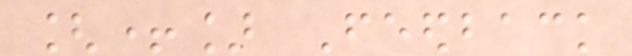[+] Feedback
